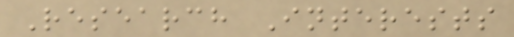Research Interests
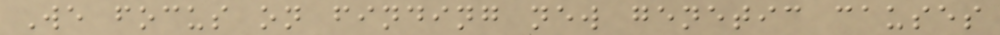We focus on finding new genetic causes
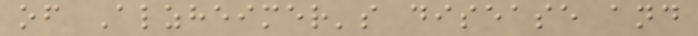of Alzheimer's disease and
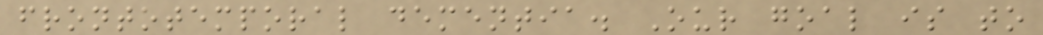frontotemporal dementia. Our goal is to
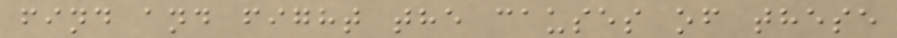find and fight the causes of these
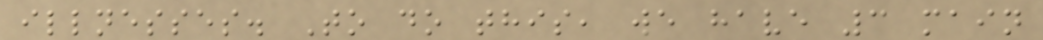illnesses. To do this, we have 3 main
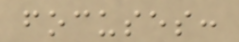focuses:
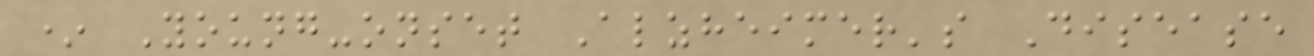* Young-onset Alzheimer's Disease
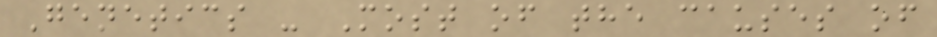Genetics - Most of the causes of
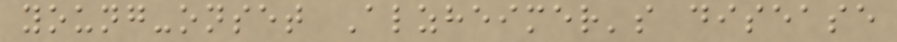young-onset Alzheimer's disease
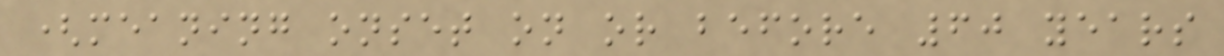(meaning onset on or before 60 years
